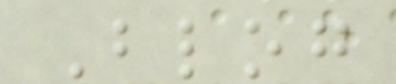Blog
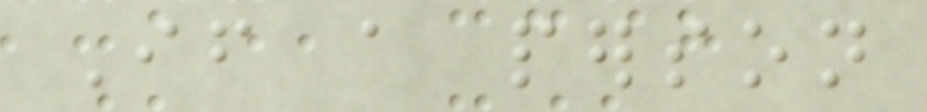If a person
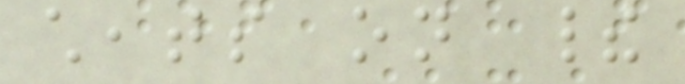cheats on their
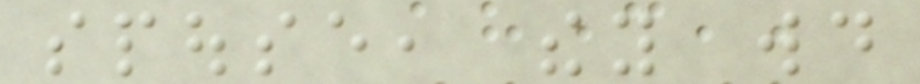spouse, they would
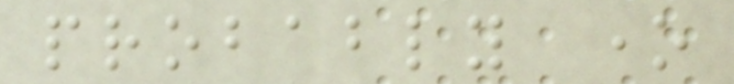probably one
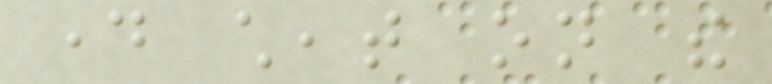day cheat on the
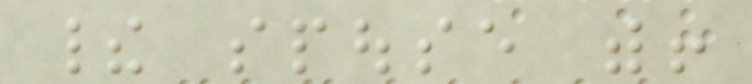their spouse with!
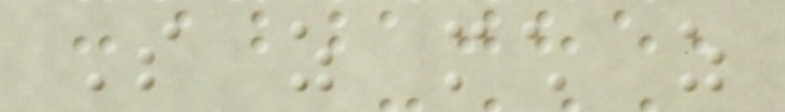So as much as
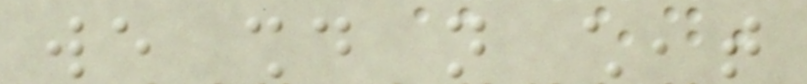we should not cheat
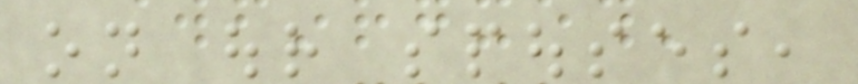on our spouses,
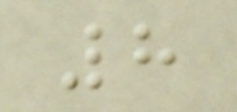8
